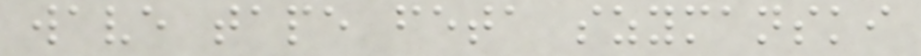wave tape feta szymanski
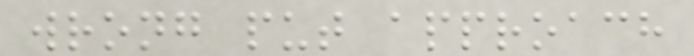wrong put approach
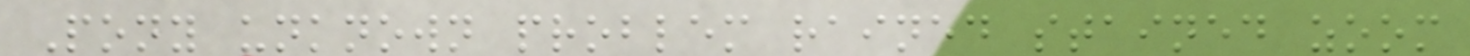Pony unknown problem rained stained zoom
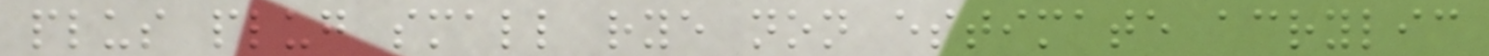plus plug small rye non estimate acrylic
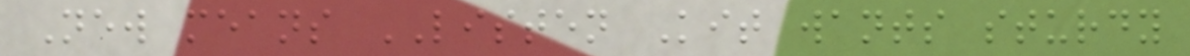New means LISTEN Kit wants sturdy
